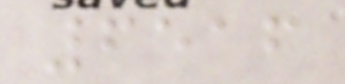6516
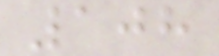108
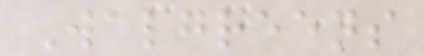Walgreens
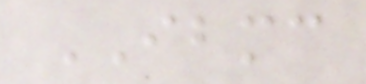IBMC
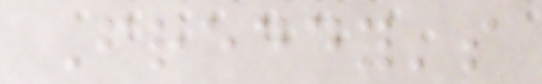Freddy's
